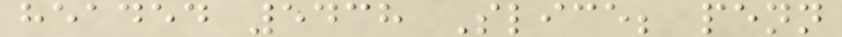headed 5438 Slice; penn
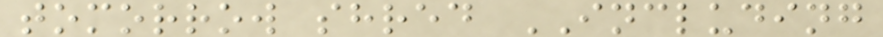tomorrow shred INCLUDING
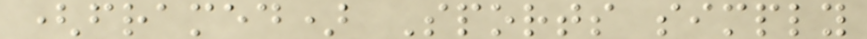(framed) Sports simply
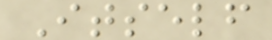Itself
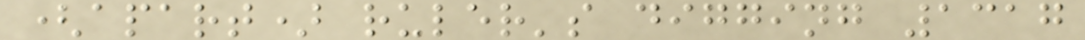(apart) ruler's digging 1317
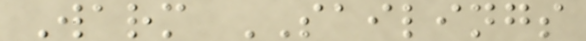Warm SAILINGS
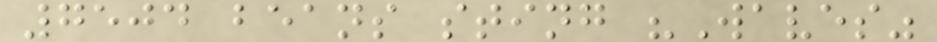7504 beans sting "Waves"
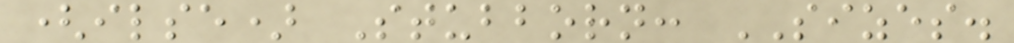(ilse) Stubborn: SIZES.
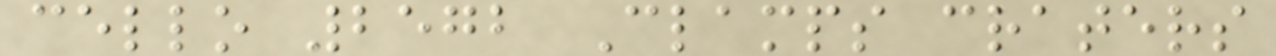cello 2572 Clamps craters
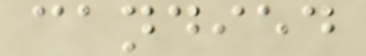candied
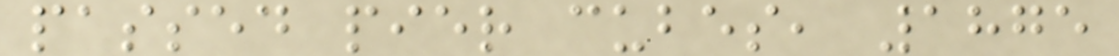passed pier cubes, 1875
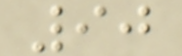90
